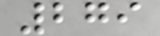279
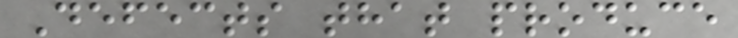Defects that produce
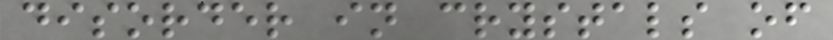disorder in crystals of
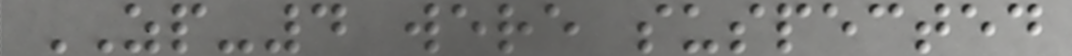ZP-4 were suspected
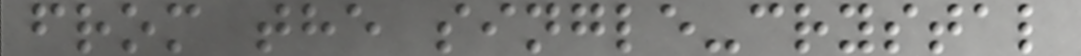from the single-crystal
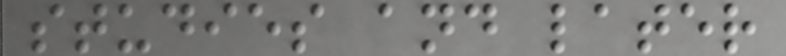studies and later
